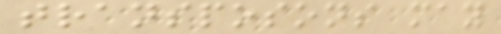transposons may
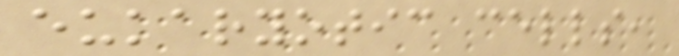eukaryotic cells,
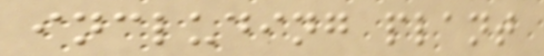including plant
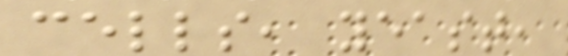cells, yeast,
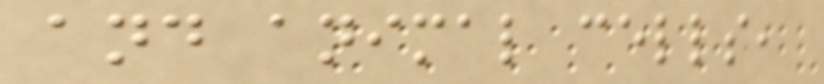and animal cells,
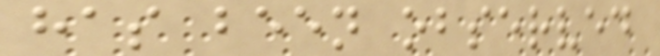has been observed
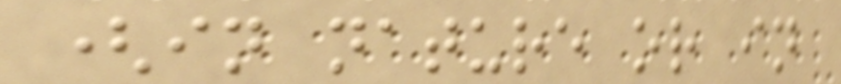(in nature or in
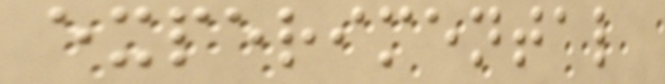experimental
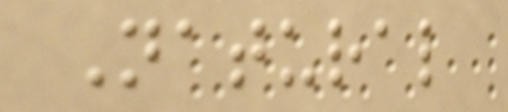Natural
